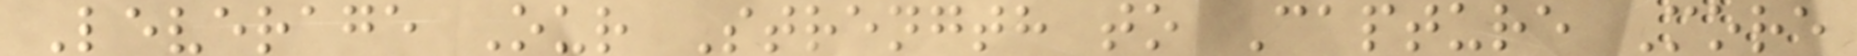Leverage Our Strength to Capture More
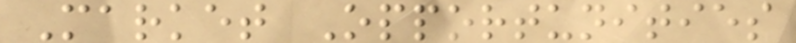Market Opportunities
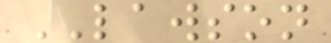LAWSON
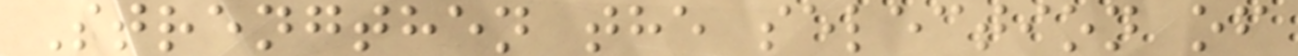Strengthen the selection of
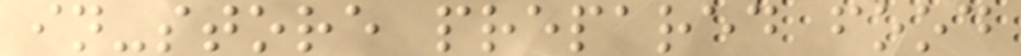in-store prepared food
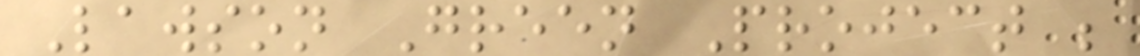Lawson Green Project ;
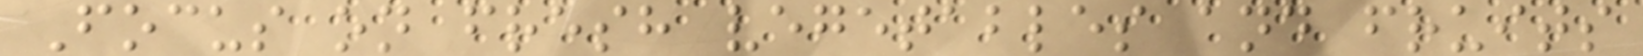Focus on fresh vegetables and fruits
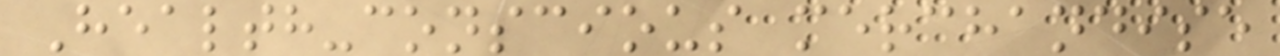Health-conscious merchandise
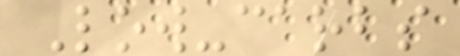Low-carbs
